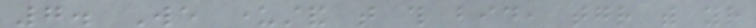7. We understand that this bid, together with your
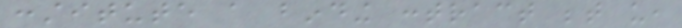constitute a binding contract between us,
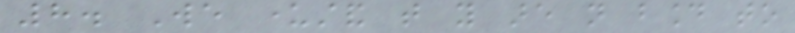8. We understand that you are not bound to
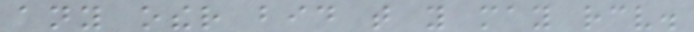any other bid that you may receive.
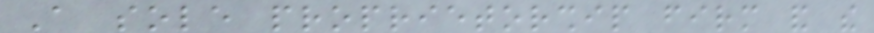A sole proprietorship firm and the
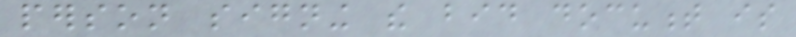person signing the bid document is
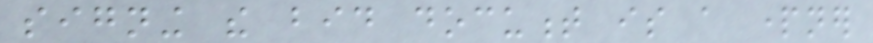signing the bid document is a partner
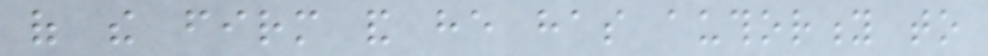of the firm and he has authority to
